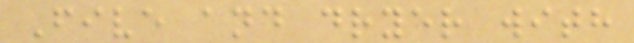Five and dryer with
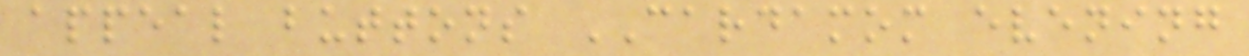appeal buttons CARDAMOM evening
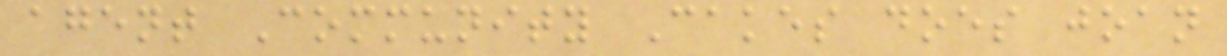agent Community Cakes does joan
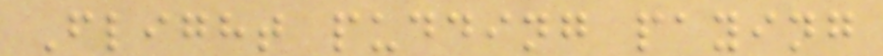Flight pudding paying
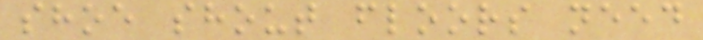shoe shout floors need
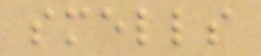smells
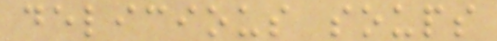delicious soups
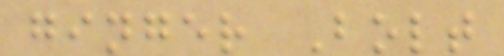ginger Bolt
